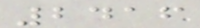2416
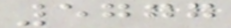5777
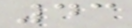43
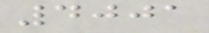4001
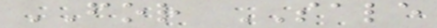FOR SALE
